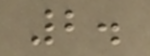2.
